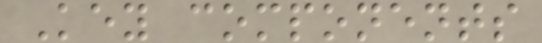Key components
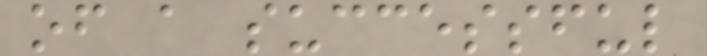of a successful
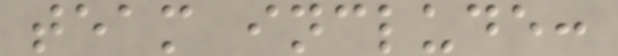team include:
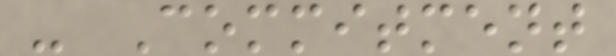- Commitment
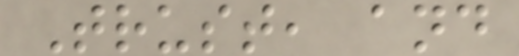Trust, and
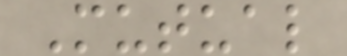Mutual
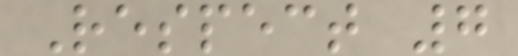Respect 7
